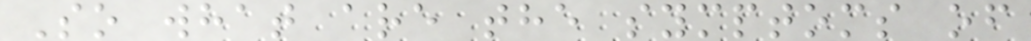So what are the symptoms of
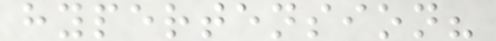hypertension?
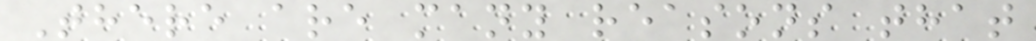There are many reasons that
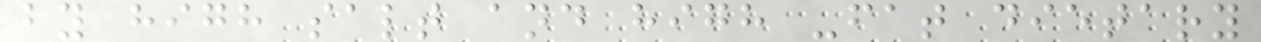by high salt and high -fat dietary
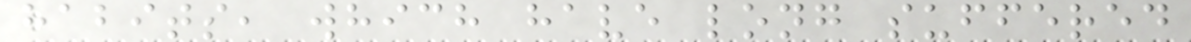habits, which have long suffered
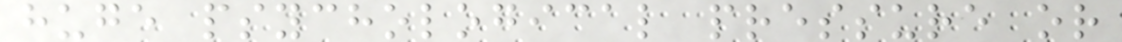huge psychological pressure or
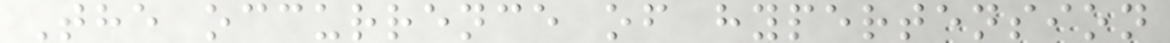The occurrence of hypertension
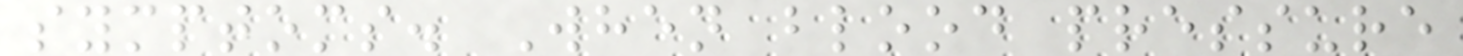symptoms. When blood pressure
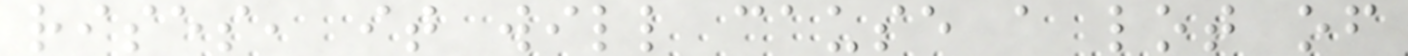rises, it will cause a lot of
